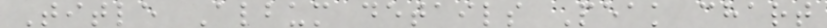Title Album details Peak chart
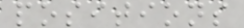positions
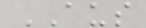AUS
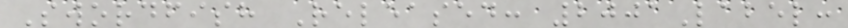Swordfish Released: 2001Label:
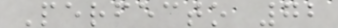Perfecto 72
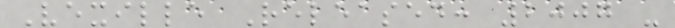Vexille Released: 2007 -
